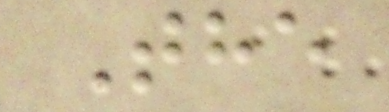The
